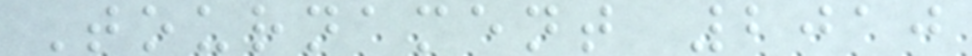Tournament 2010
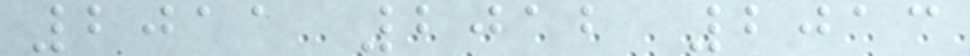2011 2012 2013
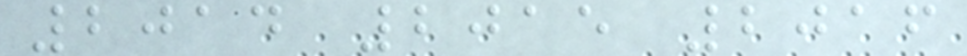2014 2015 2016
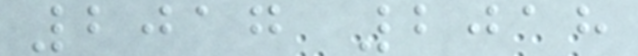2017 2018
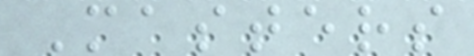Masters
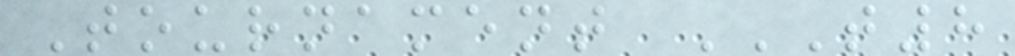Tournament T8
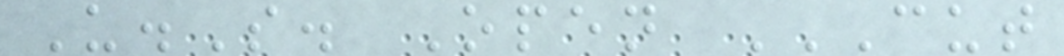U.S. Open CUT
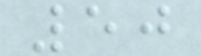50
